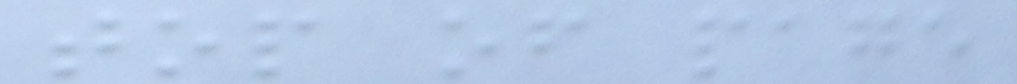top of page
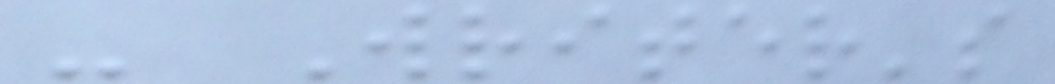- Writer's
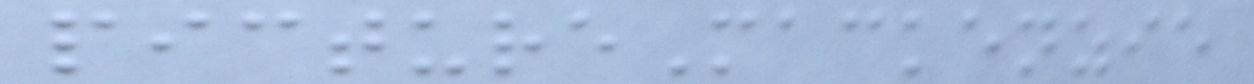pictureMackenzie
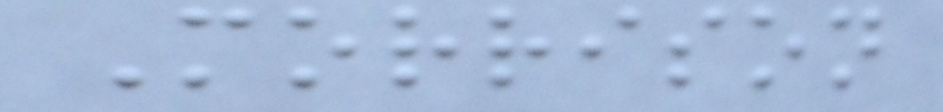Morrison
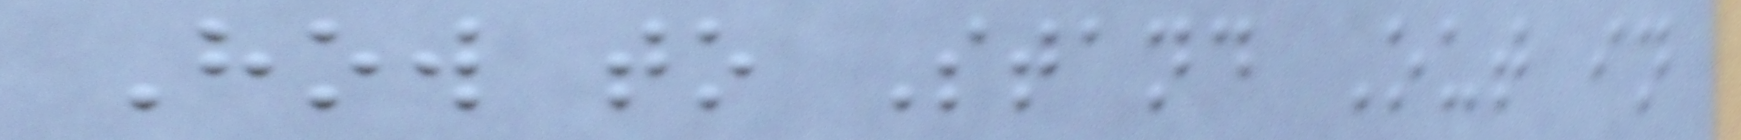How to Stand Out in
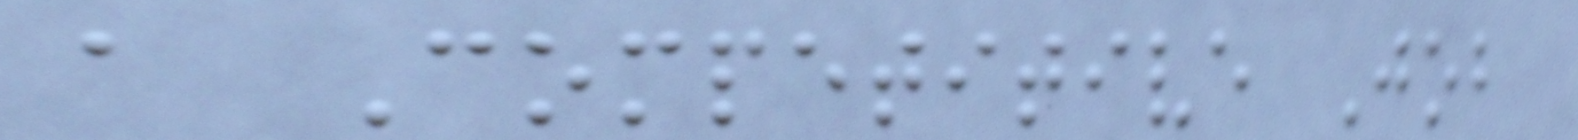a Competitive Job
